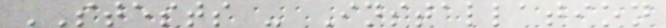STESTS - Installation
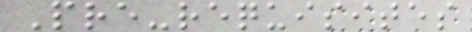Pre-requisites
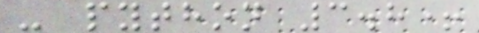- python 3.8+
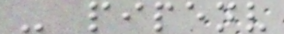- pipenv
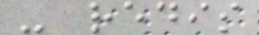- redis
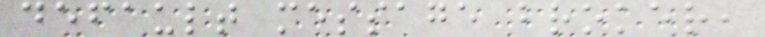default message broker,
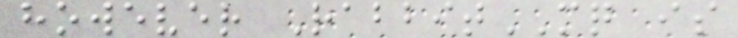however RabbitMQ is
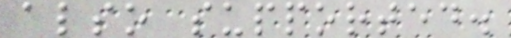also supported.
